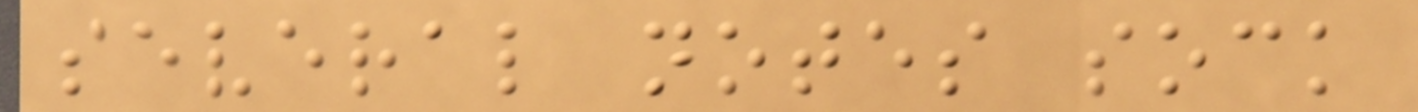several notes sock
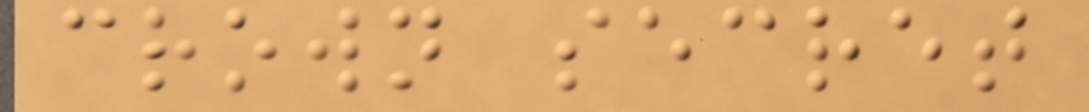crown secret
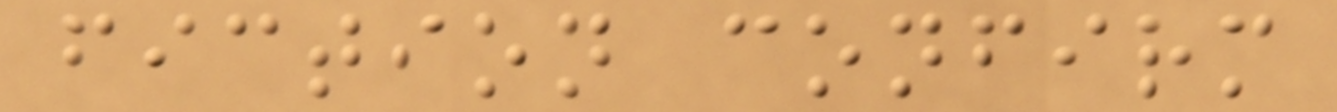fiction confirm
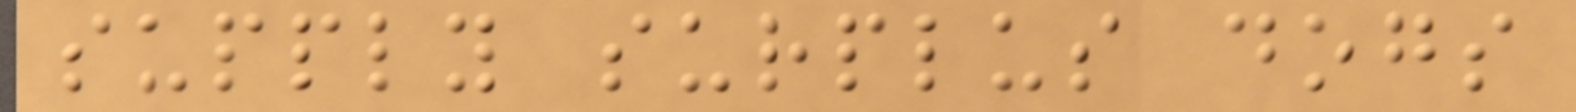supply surplus dogs
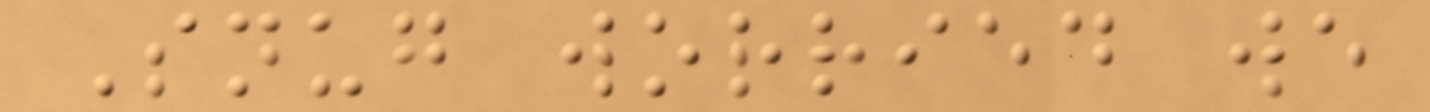Snug worried we
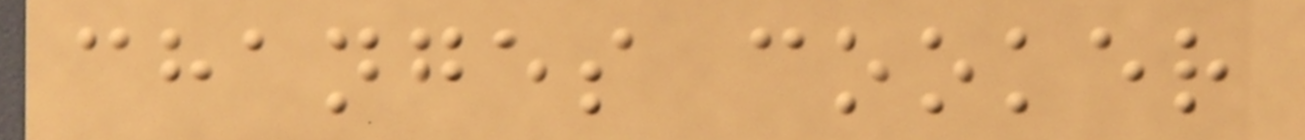changes cooker
